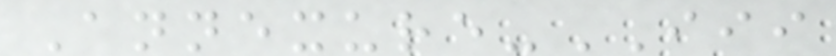Annexure-III
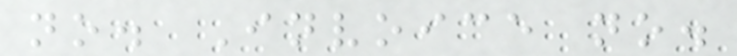no. Invoice no.
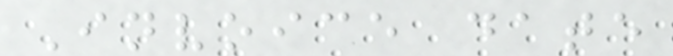Invoice date
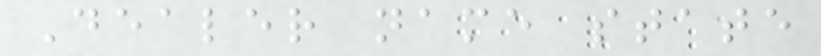Dealer name state
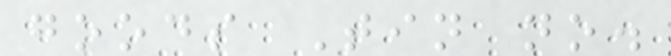goods Tin no.
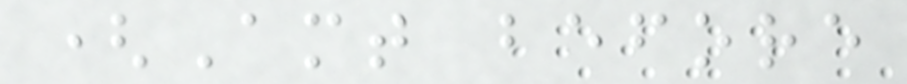(Amt before
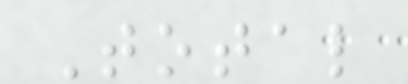Total
